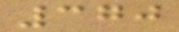370
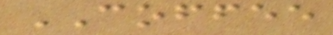COFFEE
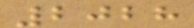2028
